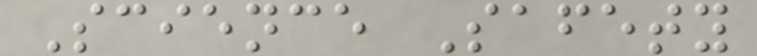Science Safety
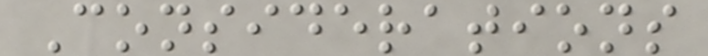Considerations
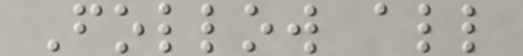Follow all
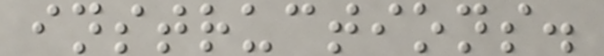instructions.
